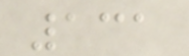131
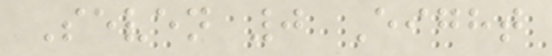Seven 0 Eight
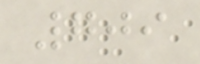709
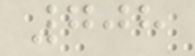708
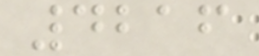4216
